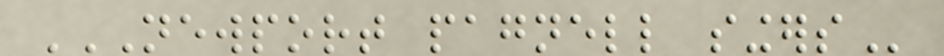NEWPORT PAGNELL SINGERS
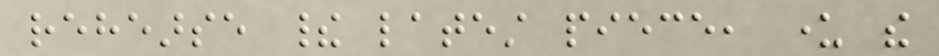rehearse their latest piece, under the
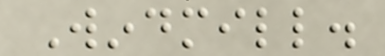Windmill.
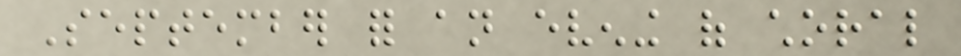September for an evening of choral
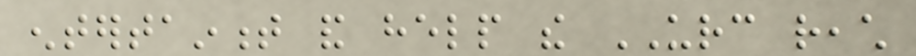entertainment and help the URC reach
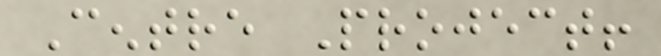Centre Project!
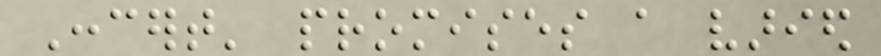Concert' promises a varied
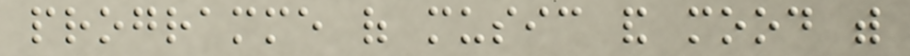programme of music and mood with
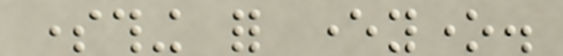something for everyone.
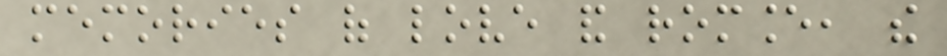memories of love and romance, the
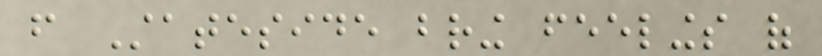from Stateside bring feelings of
